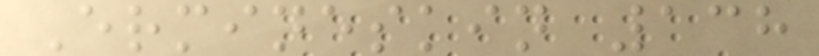Ermineskin 138
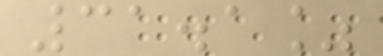31.1%
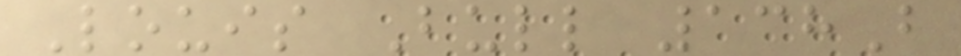Louis Bull 138B
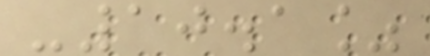-10.1%
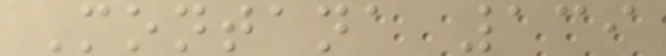Montana 139
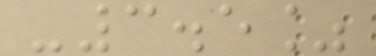-3.5%
